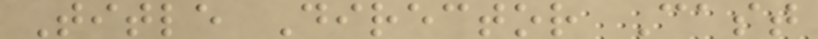Title Director Cast
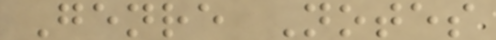Genre Notes
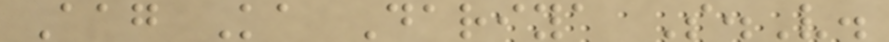Aag Ka Dariya S.V.
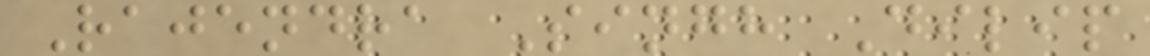Rajendra Singh Dilip
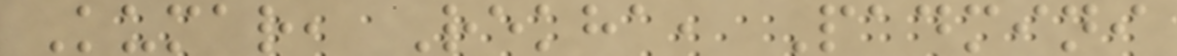Kumar, Rekha, Padmini
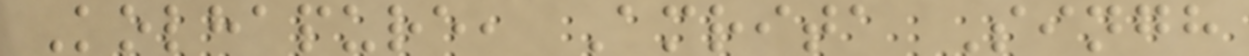Kolhapure, Amrita Singh
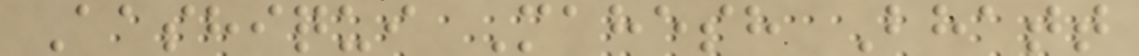Aashiqui Mahesh Bhatt
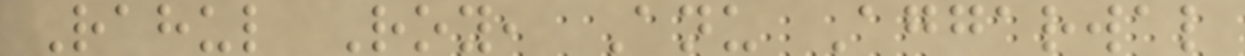Rahul Roy, Anu Aggarwal
